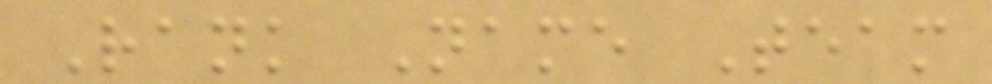Rank Name Team
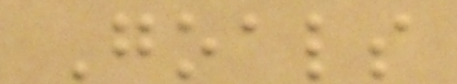Goals
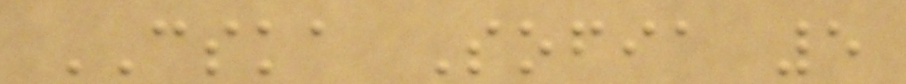CSKA Sofia 5
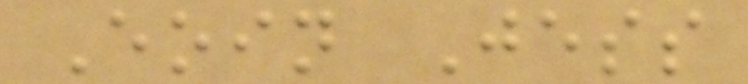Eoin Jess
